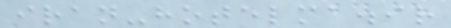iran-hotelma.ir
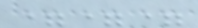===
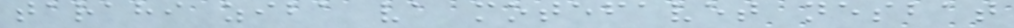tarahi ziba va motefavet nesbat
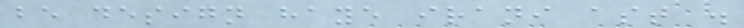be design haye irani ast .
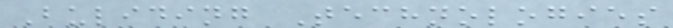Buliding Technologies
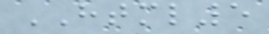HTML5
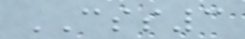CSS3
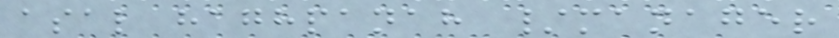asal haghpanah /manager
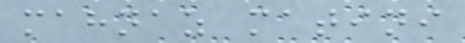mahnaz matini
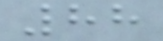88
